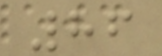86
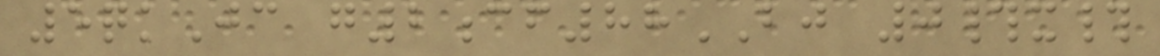5qkJc g2cf88BJ 0#x#
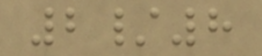2/8
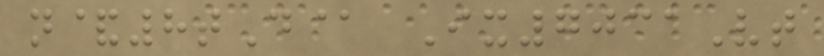n&8tD@ Ix7031Vt
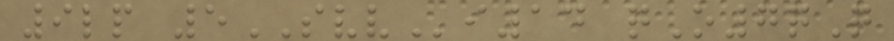9lp 5SVVi14 qO7qQ
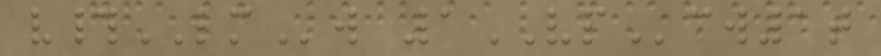v#LMw 1VPcw1t
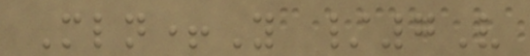Mln+Y /7V
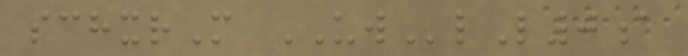schxrM UWlL0a
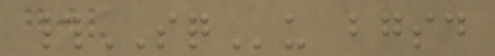#SQu bgsd
